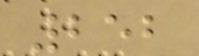252
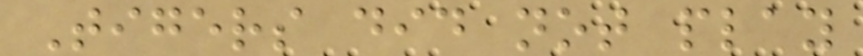Tigers did not play
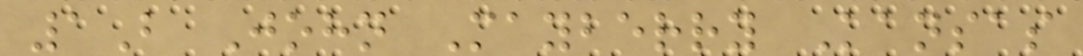1B John Mayberry Kansas
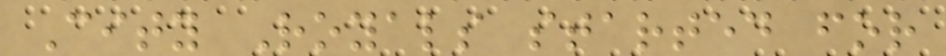City Royals started for
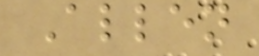Allen
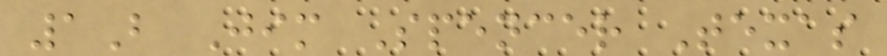1B Jim Spencer Texas
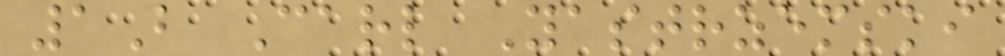1B Carl Yastrzemski
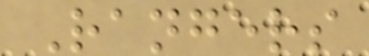Rangers
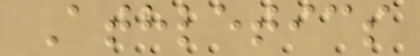Athletics
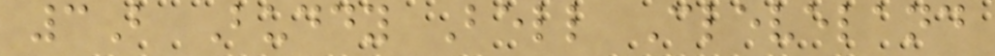3B Buddy Bell Cleveland
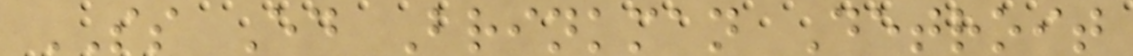SS Ed Brinkman Detroit
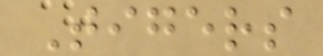Tigers
